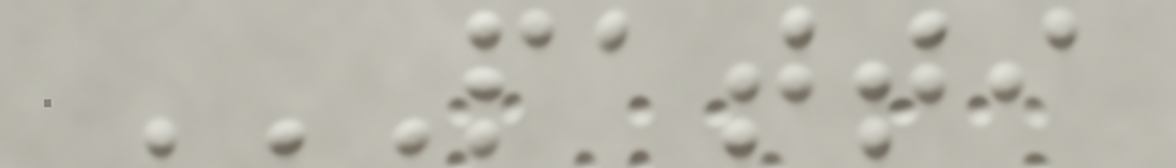PATTI
